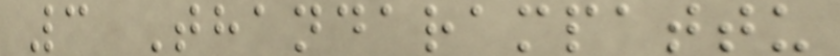3 Thandarampattu
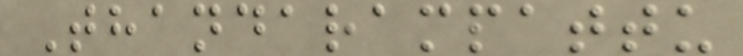Thandarampattu
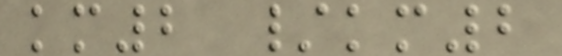km2 /km2
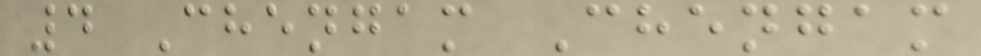4 Chengam Chengam
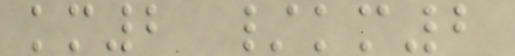km2 /km2
